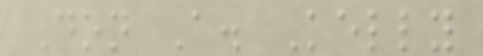Don A. Kelly
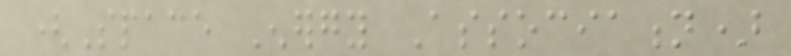(Space Energy Association)
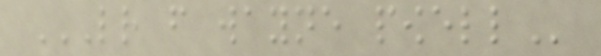LETTER FROM WAYNE POWELL
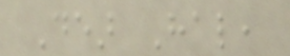Dear Hal,
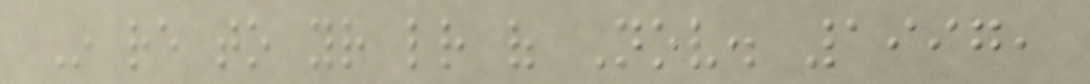In re to your letter of Nov. 1997,
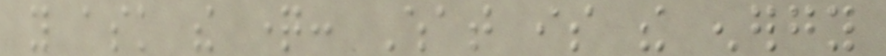you ask the question: What is the energy
